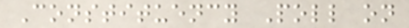Constituency Poll on
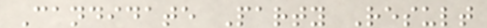Candidate Party Result
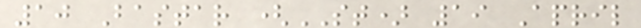10 Bastar (ST) 19 April
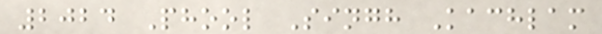2024 Phool Singh Kachlam
